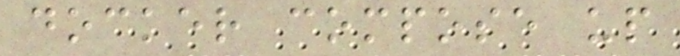docker compose up
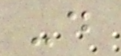-d
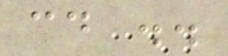cd ..
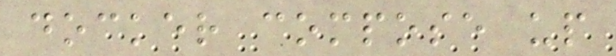docker compose up
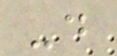-d
